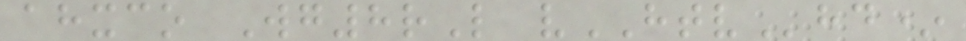ahxco Wg8rL vHTVhd*
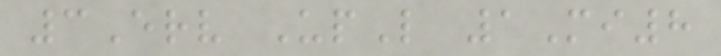3Erv UpL 1Mi8
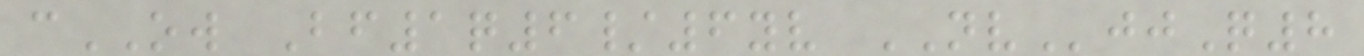cOW Bf1q6/6yv NVjjQ8
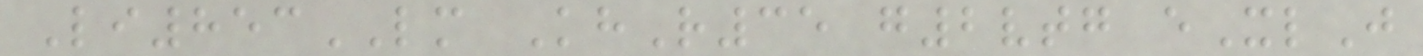Li853LM KhR35 g2vtg eXlJ
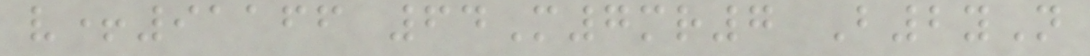v+91166 64M7mr7 B2yN
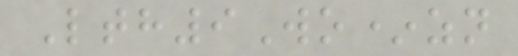Lth9Wo*zn
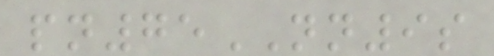pn75NN9s
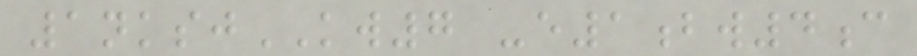1nksjKW7 -e1bw4c
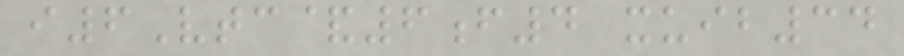i6Vtc&6f4 xuib34
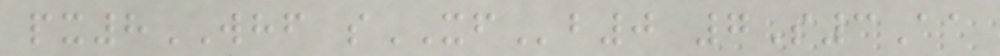px8WHF sXFb0 7S3Aa
